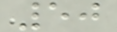50
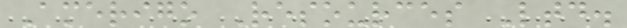Amerigo Resources Ltd.
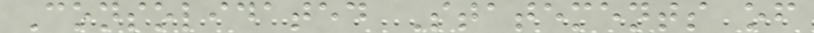Consolidated Statements of
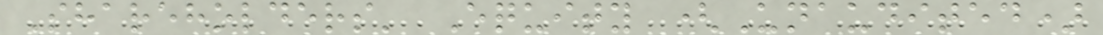Shareholders' Equity (Unaudited)
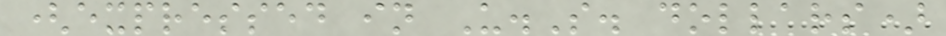(expressed in U.S. dollars)
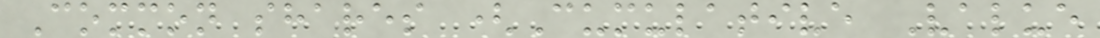Common shares (Cumulative Value
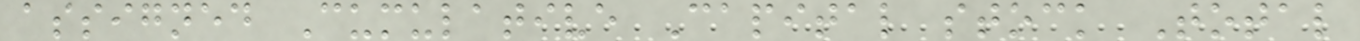assigned Cumulative Capital stock Total
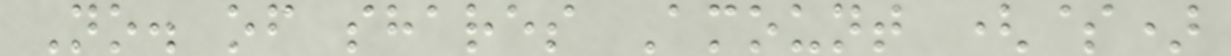No. of shares Amount ($)
